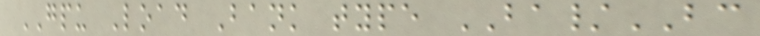GPU Load Bank type BA/BC
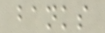banks
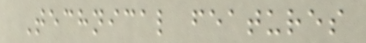Technical features
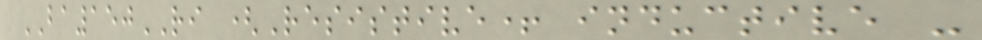BA150RI (Resistive+ inductive -
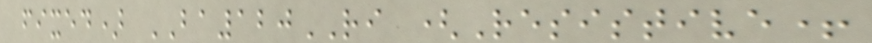fixed) BA120RI (Resistive+
